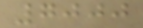7000
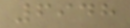6948
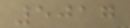5017
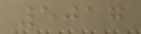5017
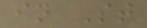in St
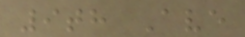9th Ave
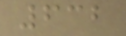632
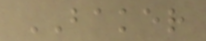BAKER
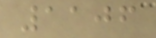1106
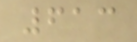613
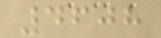4608
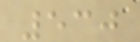530
